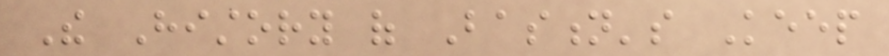The History of Bastion's Keep
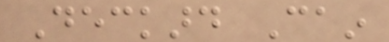Deckard Cain
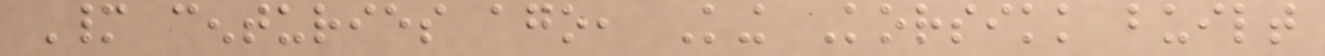Many centuries ago, King Korsikk built
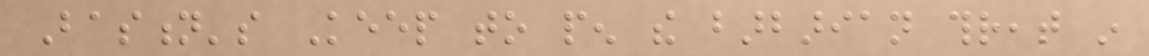Bastion's Keep to pen the barbarian threat in
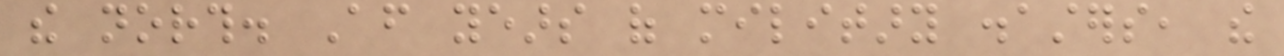the north. After years of military disasters, the
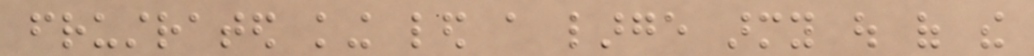frustrated king led a large army out of the
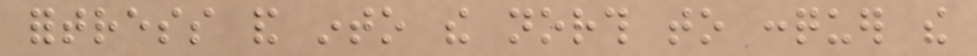fortress and into the north to conquer the
